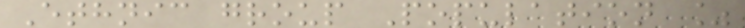Ethnic group Population %
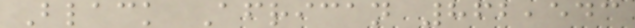Black African 862,543
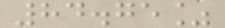84.75%
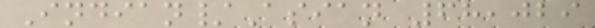Indian/Asian 68,029
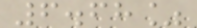6.68%
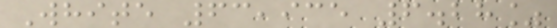White 63,935 6.28%
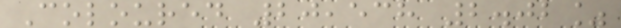Coloured 20,538 2.02%
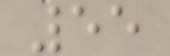55
